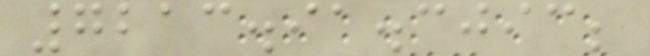7213.91.3093;
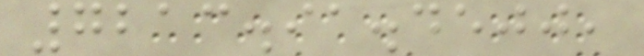7213.91.4500,
